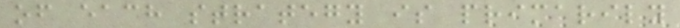of each strategy is primarily
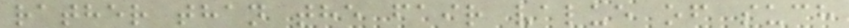rather than the fair value of such
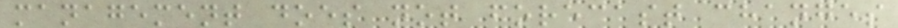management does not forecast changes
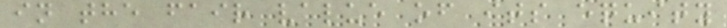in the fair value of its equity
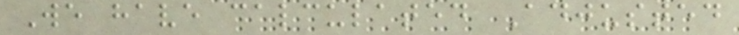We have calculated Adjusted
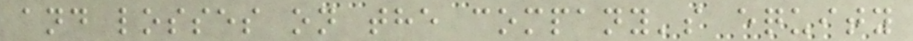and losses on the company's equity
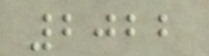2022
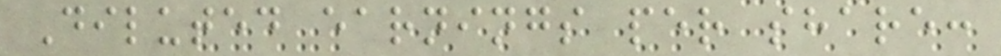Diluted earnings per share:
